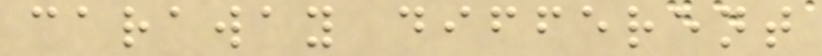caraway different
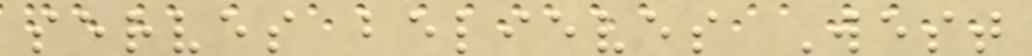serves believes West
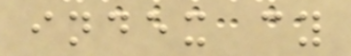index cy
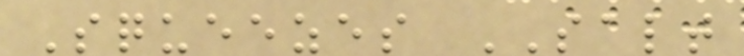Squeezes SALT
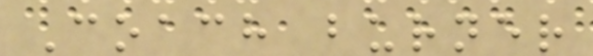Coach burner
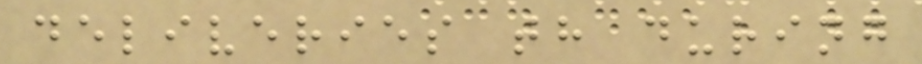deliveries th during
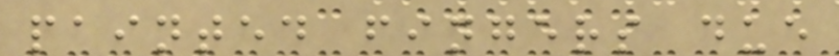painted fingers due
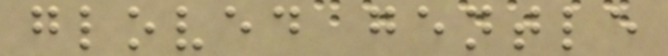gloved gentle
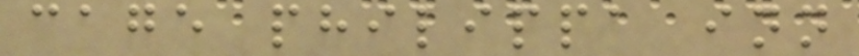cage philippa inn
